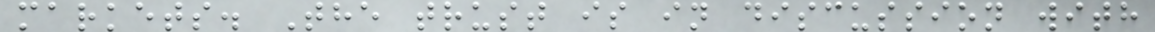markets. The trust is in discussion with
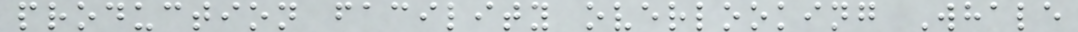production facility overlooking Whale
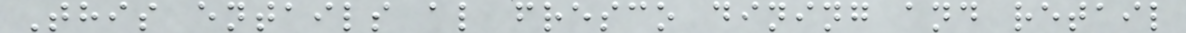This entails al fresco dining and retail
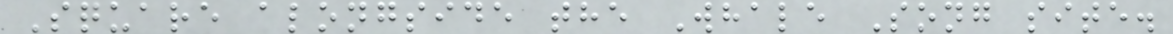Square alongside the Whale Song site.
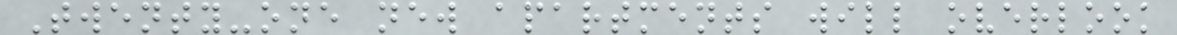Twenty-one new apartments will overlook
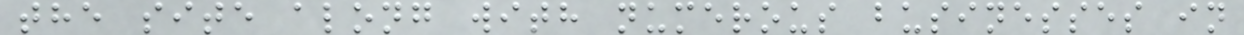the site along with numerous businesses in
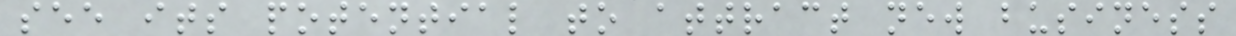see its potential to attract new business
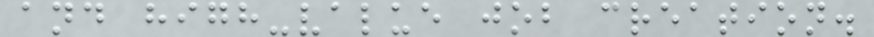and high-value job creation.
